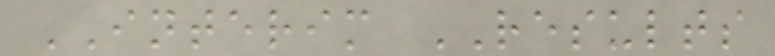INTERIM RESULTS
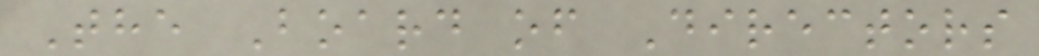The Board of Directors
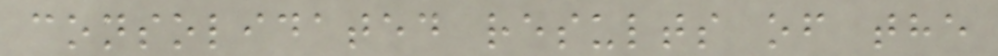consolidated results of the
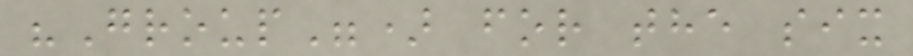"Group") for the six
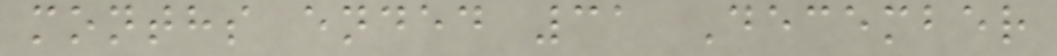months ended 31 December
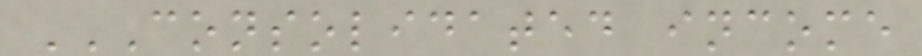CONSOLIDATED INCOME
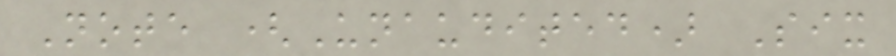Note (Unaudited) Six
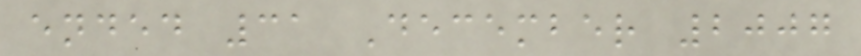ended 31 December 2007
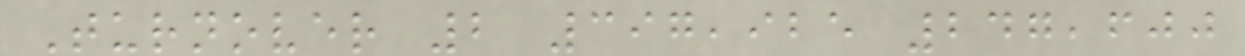Turnover 2 397,925 247,600
